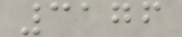3176
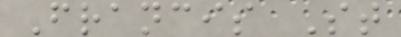Francis St
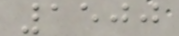1500
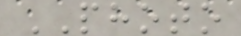PHOTO
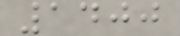1400
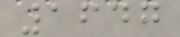1647
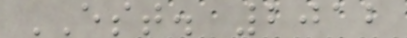EST. 2012
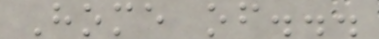Home of...
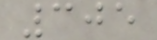305
